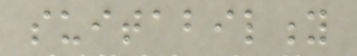suitability
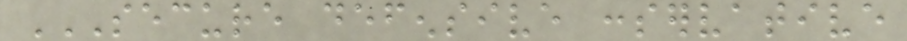SECURE DEFENSIVE CONSERVATIVE
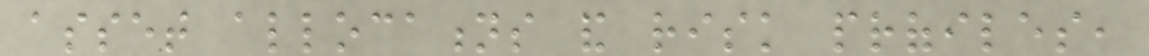asset allocations and risk profiles,
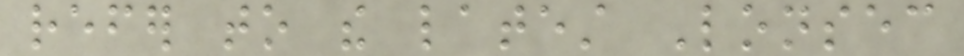refer to the latest Lonsec
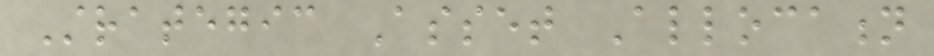Strategic Asset Allocation
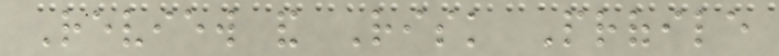Review and Risk Profile
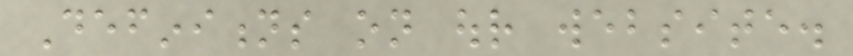Definitions on our website.
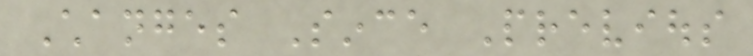Changes Since Previous
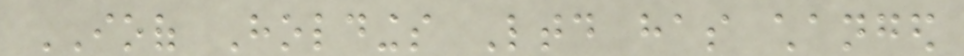IOOF Holdings Ltd has changed
